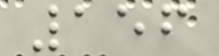156
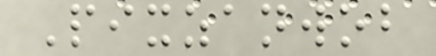Pixzanwob
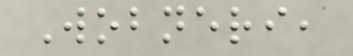Wobneri,
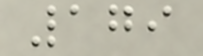179
